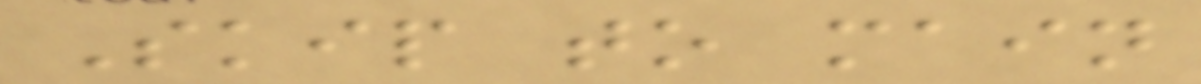Skip to main
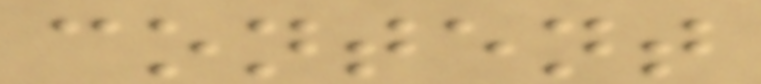content
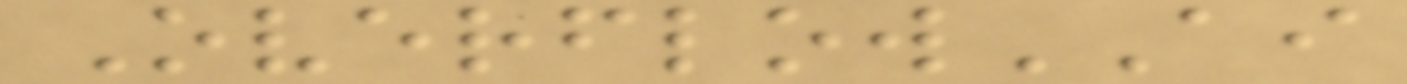OverflowAI
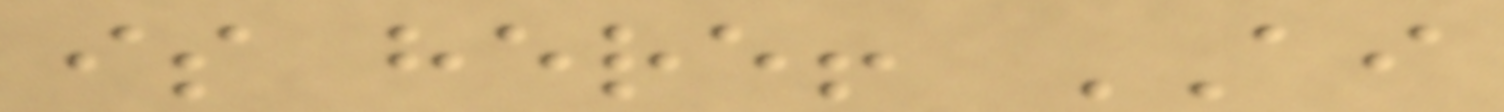is here! AI
